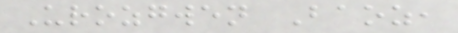Urozgwen Baoz,
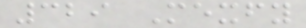329 Mexfy
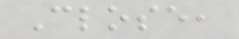Close,
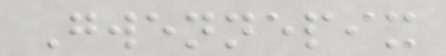Gwennepix
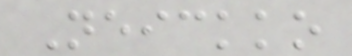Neickko
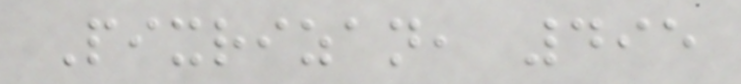Pixrizan, 495
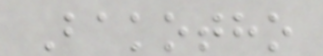Bakotho
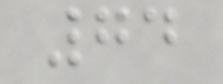74
